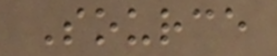Source
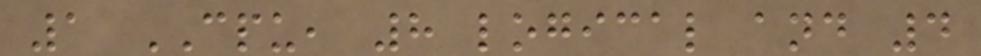1 CPU, 8 logical and 4
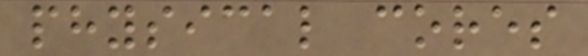physical cores
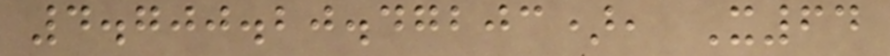4.700.20.47203), X64
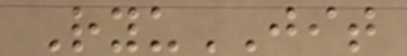RyuJIT
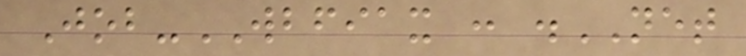Job-WBFIAX : .NET
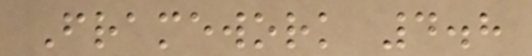Framework 4.8
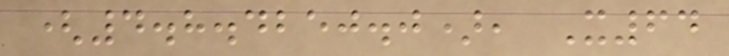(4.8.4250.0), X64
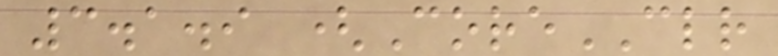3.1.9 (CoreCLR
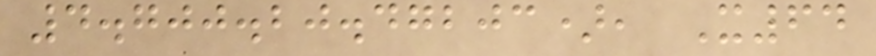4.700.20.47203), X64
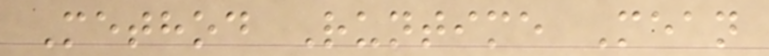Method Runtime Mean
